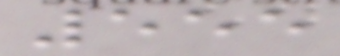555
